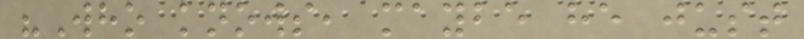"Who knows, maybe he just
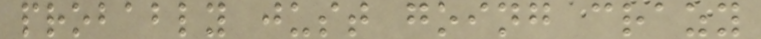probably just going crazy
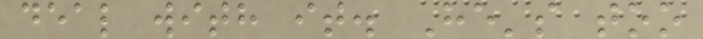deal with it. He's too
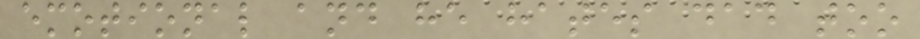emotional and he hates dad too
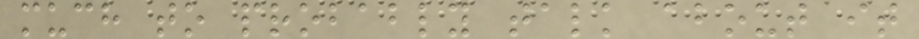much to probably talk about it
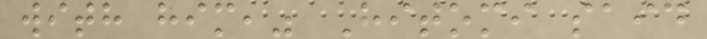with him," Hitomi said
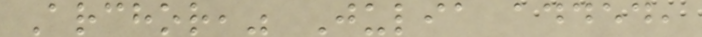Archor," Julia added,
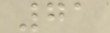71
